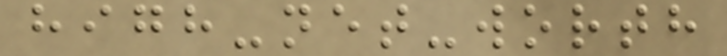high-net-worth
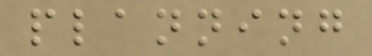planning
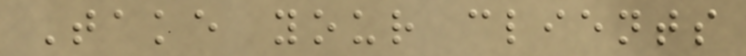Take your clients
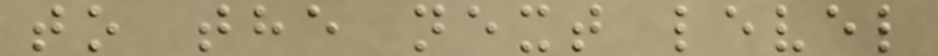to the next level
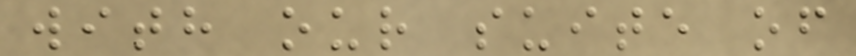with our suite of
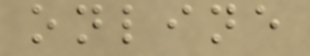online
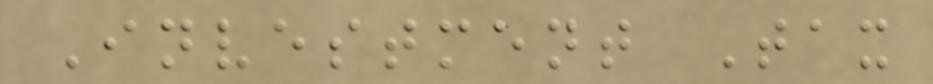Investment Tax
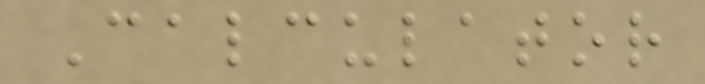Calculator
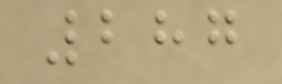287
